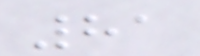81
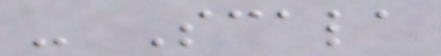- Scala
